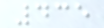435
